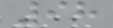98
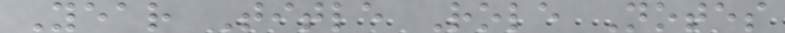Year Title Role Notes
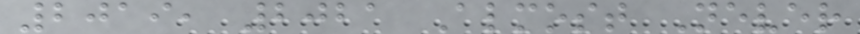2019, 2021 Almost Never
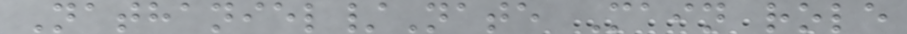Nathaniel/Nate Main role
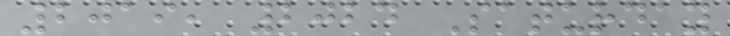2019, 2024 Saturday
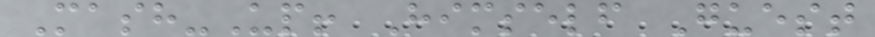Mash-Up! Himself Guest
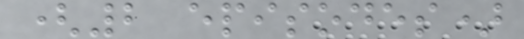(2 episodes)
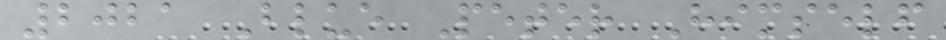2021 Blue Peter Himself
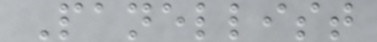Panellist
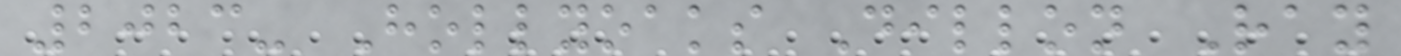2023- Hollyoaks Dillon Ray
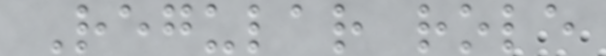Regular role
